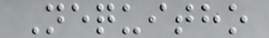Nequitho
